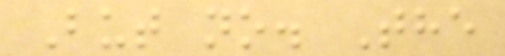But no. The
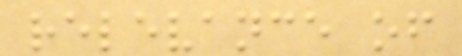relevance of
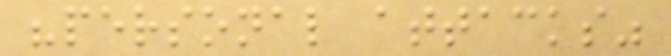"personal attacks"
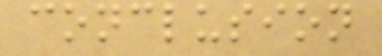conclusion
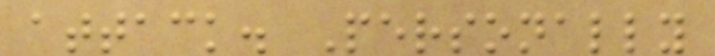attack. Personally
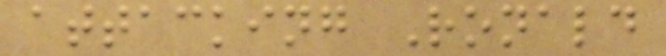attacking Ronald
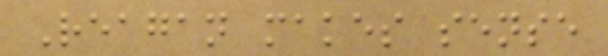Reagan makes sense
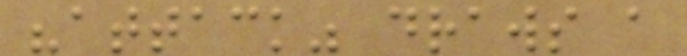"attack" draws a
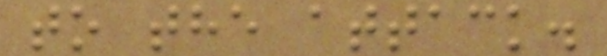to the attack.
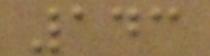143
